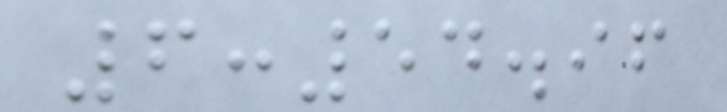6:54.96
